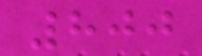800
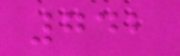742
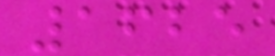1625
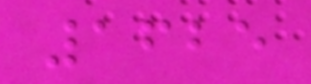1625
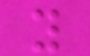y
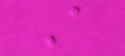A
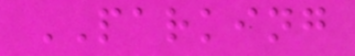PARKING
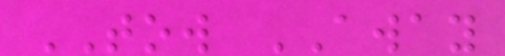TOW AWAY
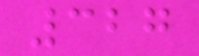327
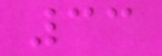33
